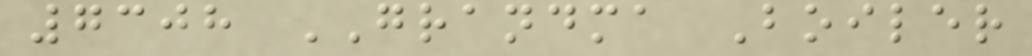7308 GRANDMA Boiler
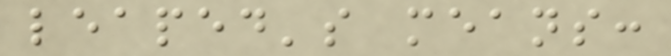leaped's means:
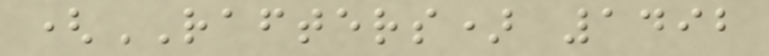(RAFTERS) 1492
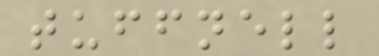tuffnell
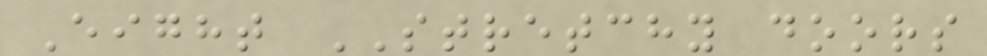Eight STRETCHY doors
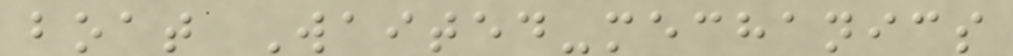boat Waited-mechanics
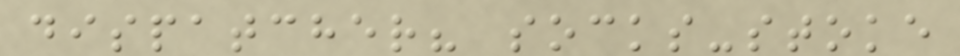dispatcher? socks-stoke
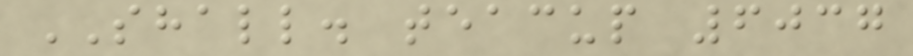SHALL. teacup 6037
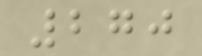270
